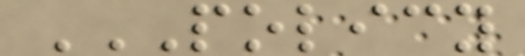POLICY
